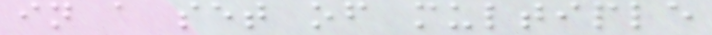in a set of multiple
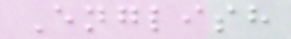English
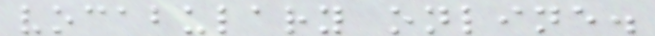vocabulary online.
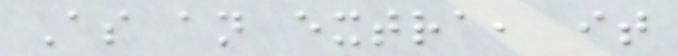As an extra, it
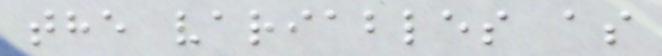the variables as
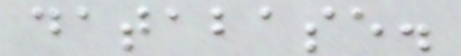database.
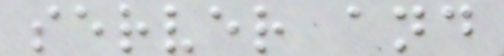server and
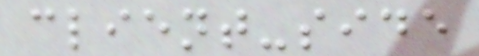client-side
